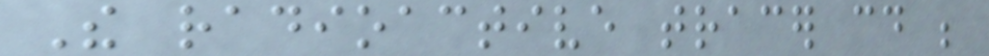The radioactive tracer could be
